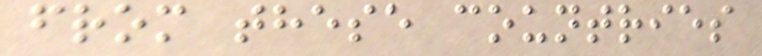from these countries
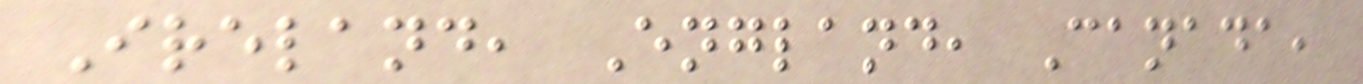Ireland, England, Canada,
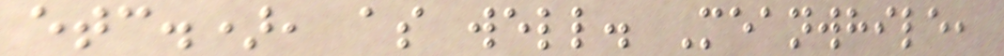etc.), as well. Meanwhile,
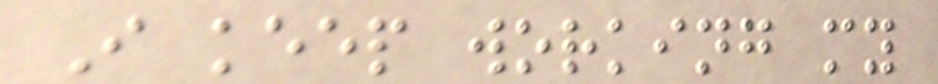I keep working my
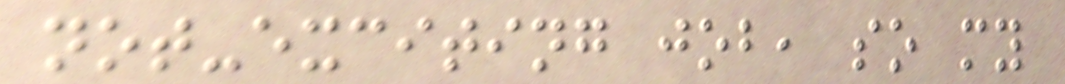not-exciting job, so my
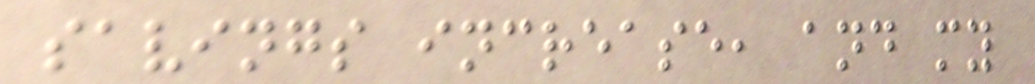savings increase, and my
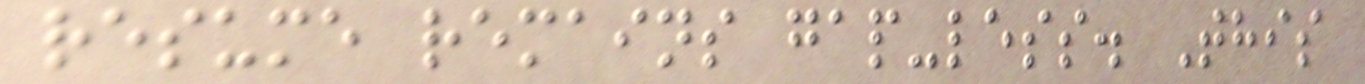resume remains gap-less. This
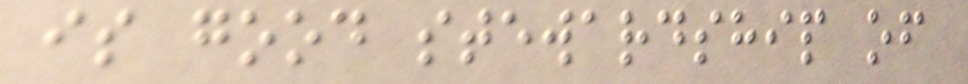is good stewardship of
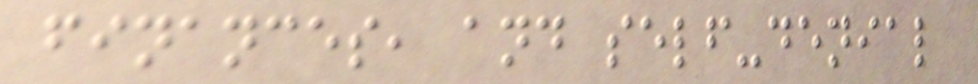finances, and self-denial
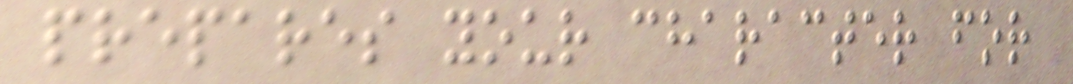prepares your character for
